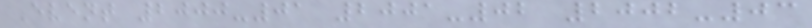Event 2000-01 2001-02 2002-03
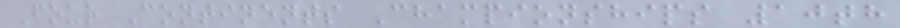Four Continents Championships 10th
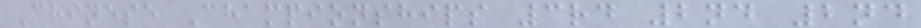Chinese Championships 3rd 2nd 2nd
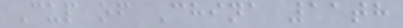Cup of China 11th
